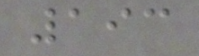193
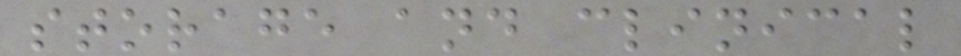storage and clinical
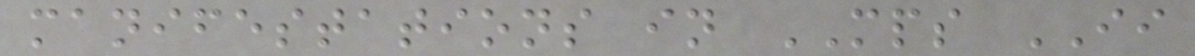manifestations in MPS II
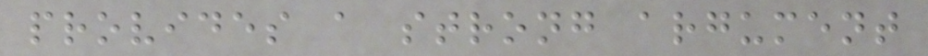provides a strong argument
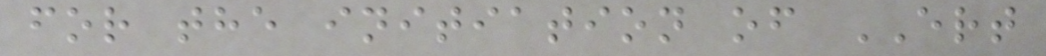for the initiation of ERT
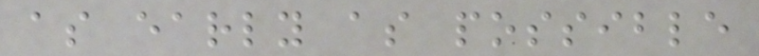as early as possible
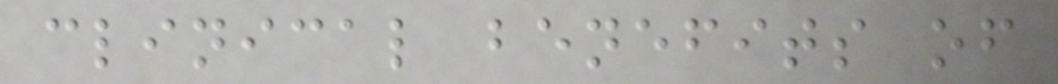clinical benefits of
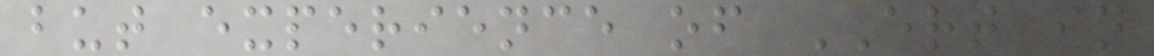but experience of ERT in
